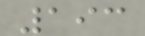193
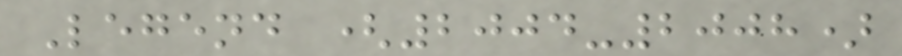Legend (2004-2008)
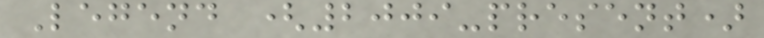Legend (2009-present)
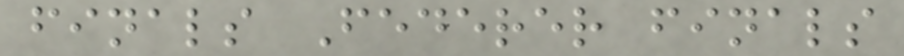finals Federer finals
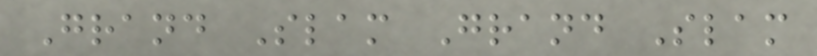Grand Slam Grand Slam
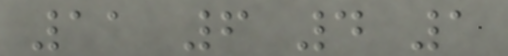11 6 4 1
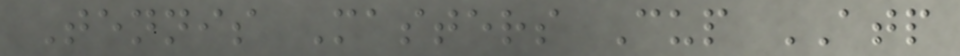Tennis Masters Cup ATP
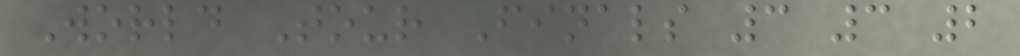World Tour Finals 3 3 2
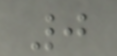0
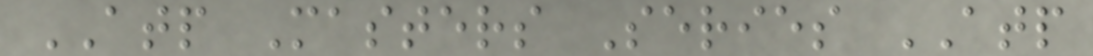ATP Masters Series ATP
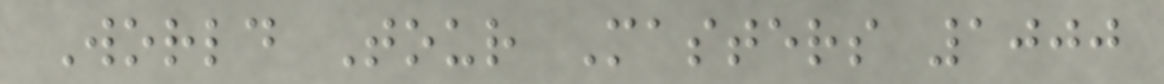World Tour Masters 1000
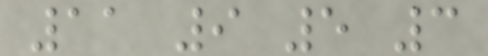11 9 5 3
